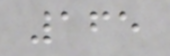165
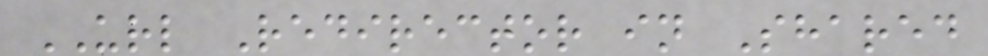URL Redirector in Shared
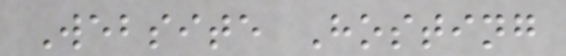Website Hosting
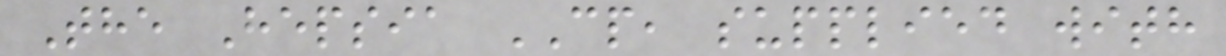The Hepsia CP, supplied with
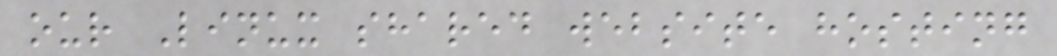our Linux shared website hosting
